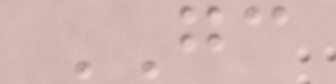GC
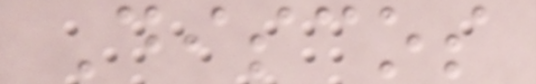Discos
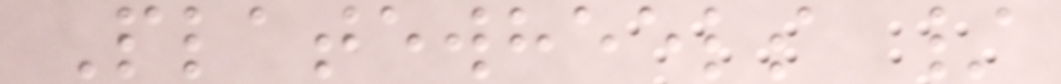Platewheels /
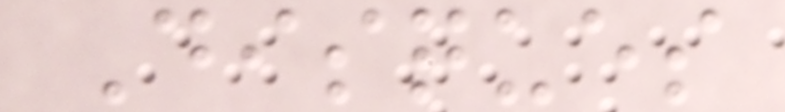Disques
